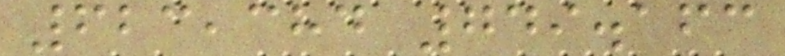623,384 749.163
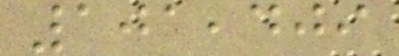101,409
